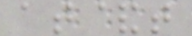at&t
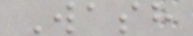Wash
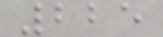225
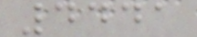4441
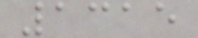1315
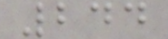244
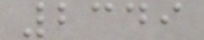2349
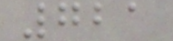721
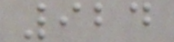924
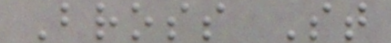Bross St
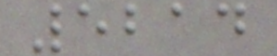5214
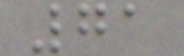71
